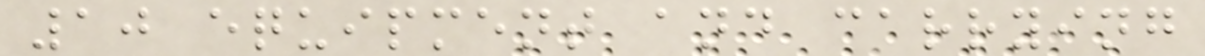10 equipment and carrying
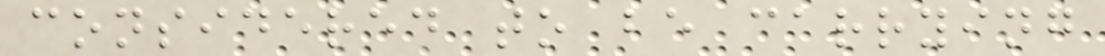considered to be carrying
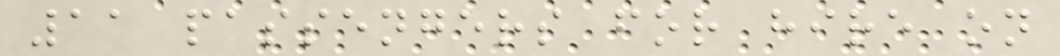11 passengers for hire on
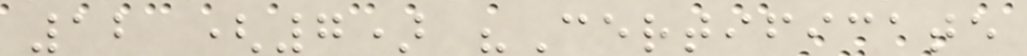12 (7) "Certificate
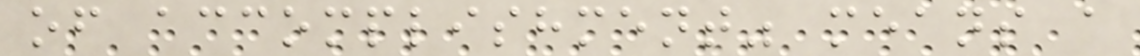of accomplishment" means a
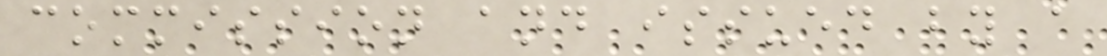commission and issued by a
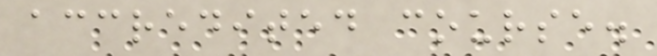accredited course.
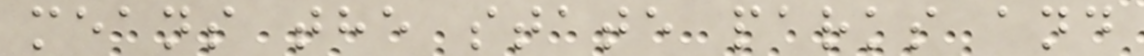means the state parks and
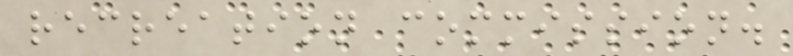recreation commission.
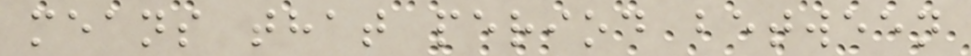means that period between
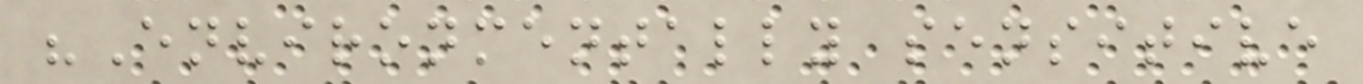"Environmentally sensitive
